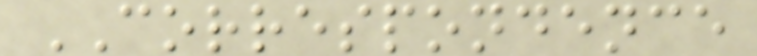CORRESPONDENCE
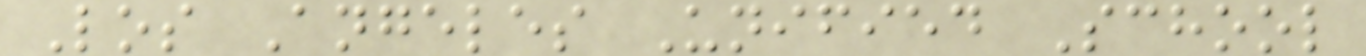Los Angeles Unified School
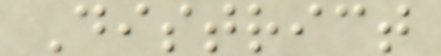District
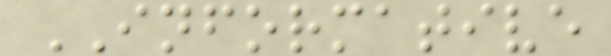INFORMATIVE
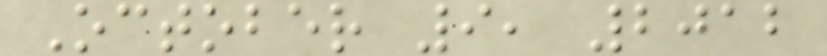October 9, 2012
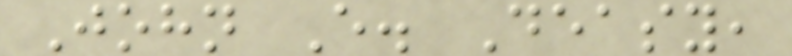John E. Deasy,
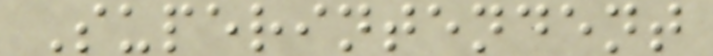Superintendent
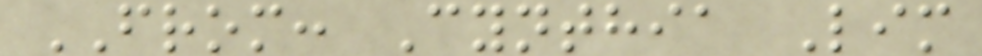FROM: Cynthia Lim
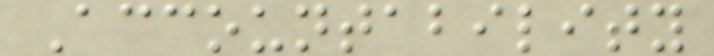Accountability
